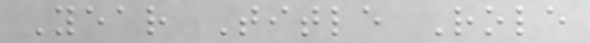Year Title Role
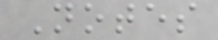Notes
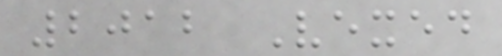2012 Vexed
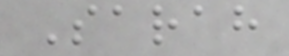Sarah
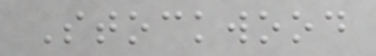Stockwood
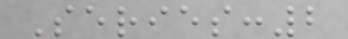Series:2
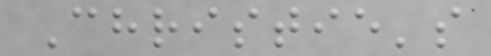Christie's
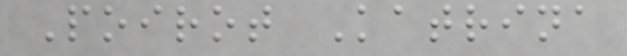Poirot Katrina
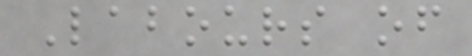Labours of
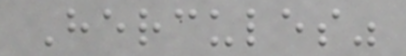Hercules"
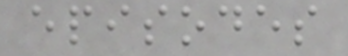episodes
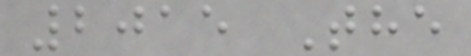2015 The
